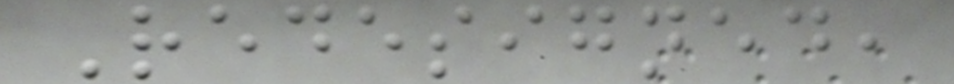Redesigned,
